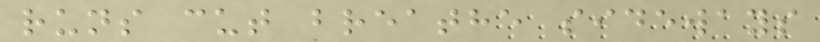runs cut breathe sideways
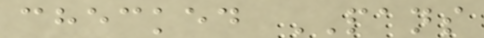checked PANS
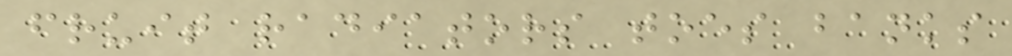fruit radiators toes banks
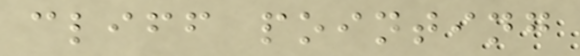cliff pointing
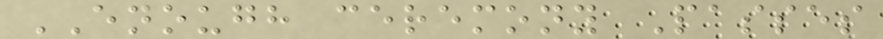ENOUGH ceremony Passes
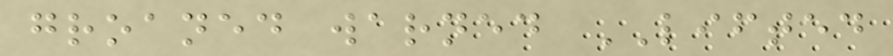groaned warned LIFTED
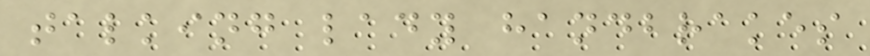talking lady handbrakes
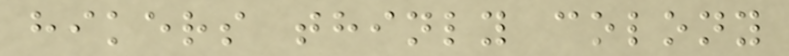hikers thinly colony
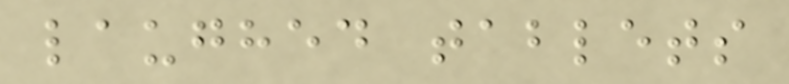laughed tablets
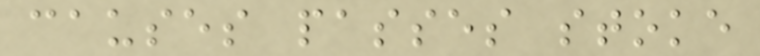causes passes stoke
